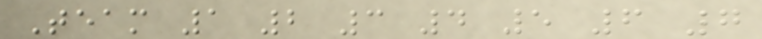Team 1 2 3 4 5 6 7
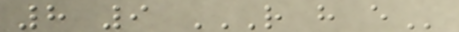8 9 R H E
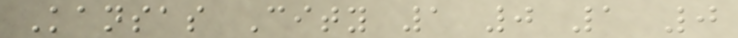Kansas City 1 0 1 0
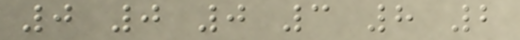0 0 0 3 8 2
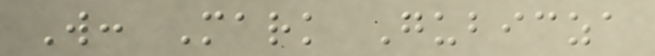W: Mark Gubicza
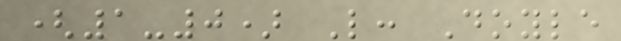(1-0) L: Doyle
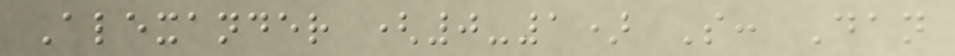Alexander (0-1) S: Dan
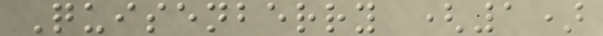Quisenberry (1)
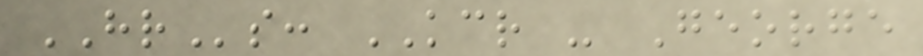HRs: KCR - George
